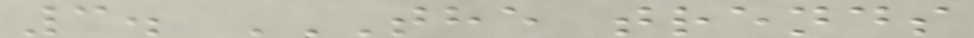3. THE TRENDS
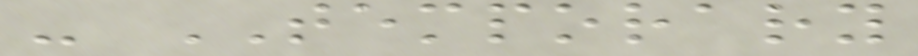- TEMPORARY
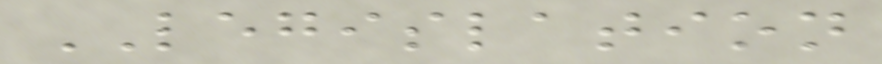LEGISLATION
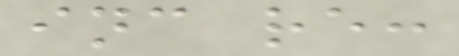inc re:
